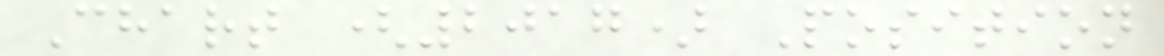Chart (2017) Position
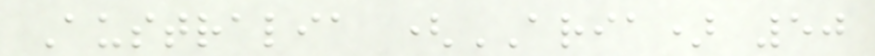Australia (ARIA) 50
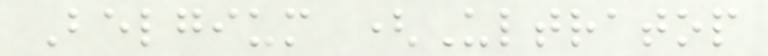Belgium (Ultratop
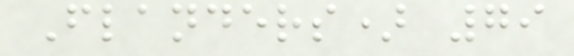Flanders) 79
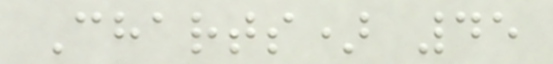Charts) 45
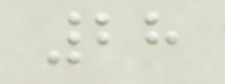28
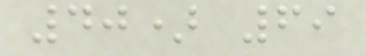40) 69
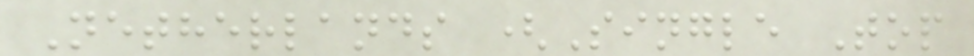Netherlands (Single Top
